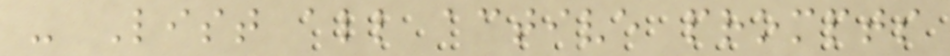- List all active prompts
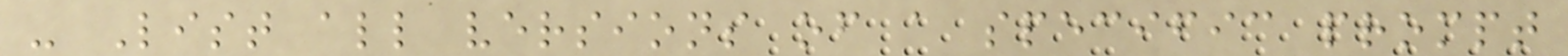- List all versions of a specific prompt
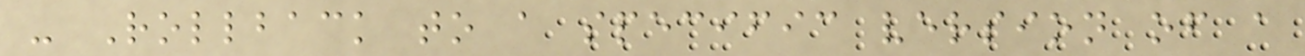- Rollback to a specific version of a
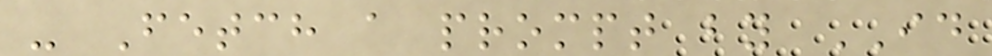- Fetch a prompt by ID
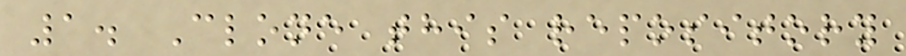1. Clone this repository
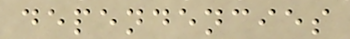dependencies
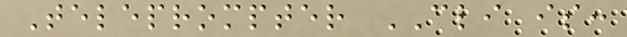Teleprompter CLI is:
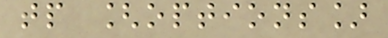tp [options]
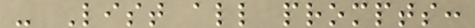- List all prompts:
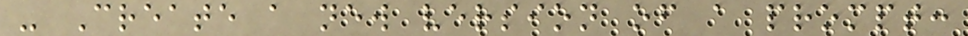- Create a new version of a prompt:
